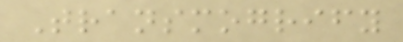Transmogrify
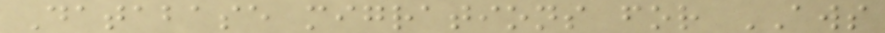Database migrations for AWS
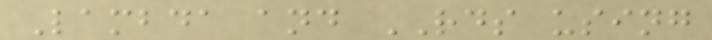Lambda and RDS using
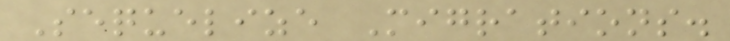Sequelize Migrations.
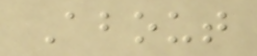About
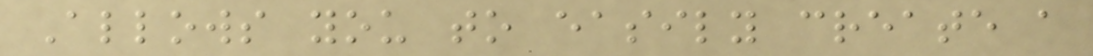Allows you to easily create a
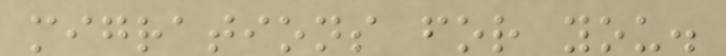migrations for you.
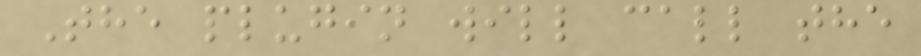The plugin will call the
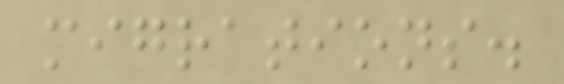migrations.
